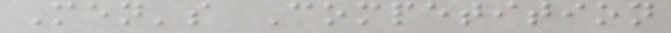Men's Competition
